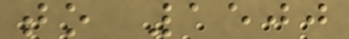to 1500
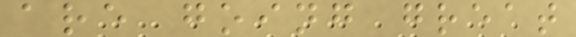are going great
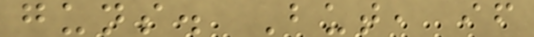guns. But, if
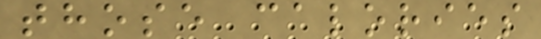those calories
